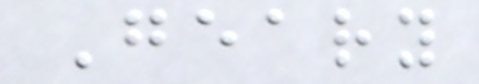Geary
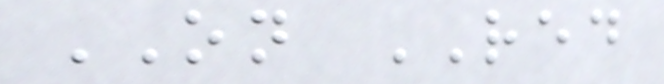ON RED
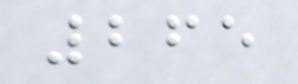265
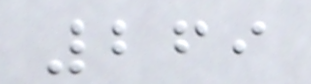269
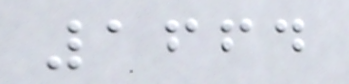1664
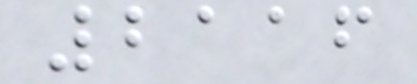2116
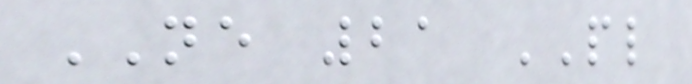NE 21 PL
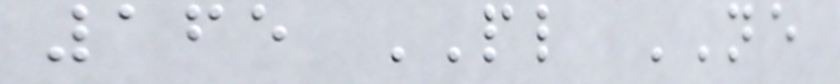165 PL NE
